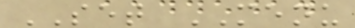SET MENU
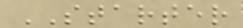STARTER
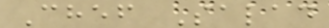Chef Salad
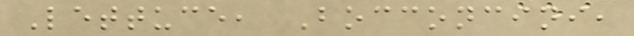Lettuce, Bocconcini,
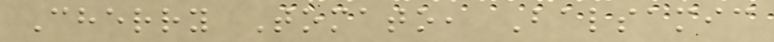Cherry Tomato, Balsamic
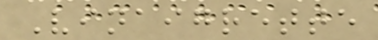Vinaigrette
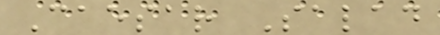Caesar Salad
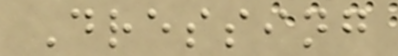Dressing
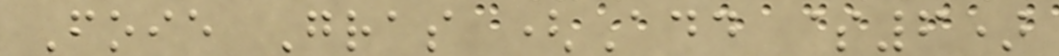Foie Gras (Add $6)
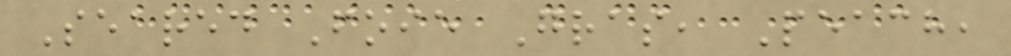Seared Foie Gras, Peach,
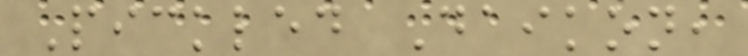Pickled Daikon,
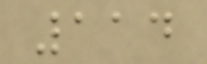114
